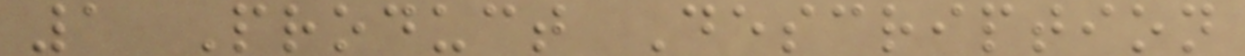1 Product Description
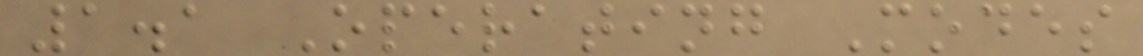1.1 Operating Modes
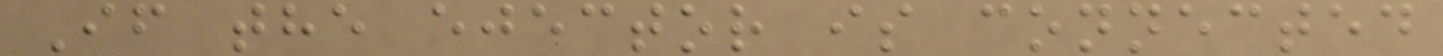If the ejector is connected
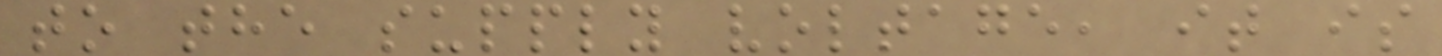to the supply voltage, it is
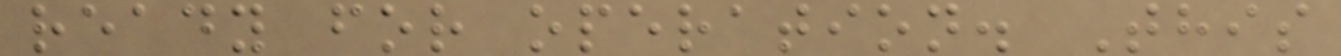ready for operation. This
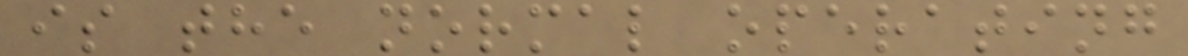is the normal operating
